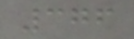376
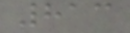813
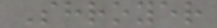Shroyer
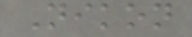Nikon
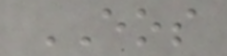EOS
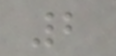2
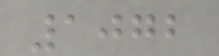1072
